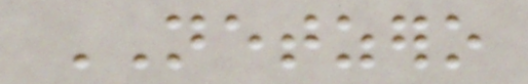NETZERO
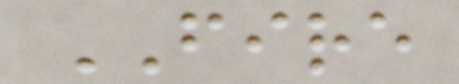FIRE
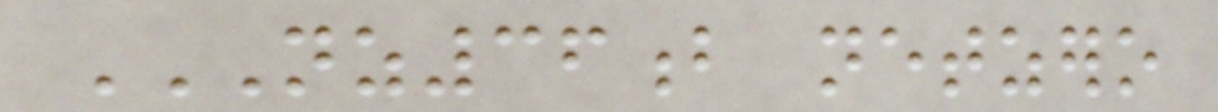NZ36B NETZERO
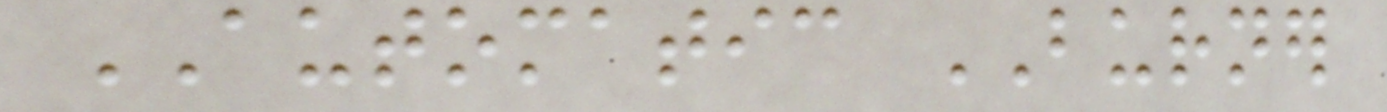AUTOMATIC BURNER
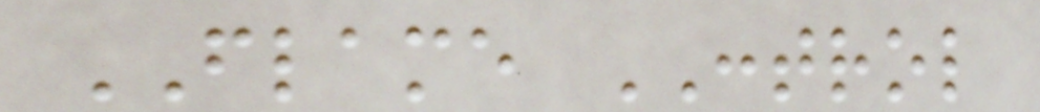FLAME CONTROL
